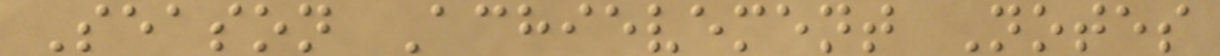Season Achievement Notes
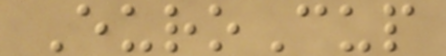EuroCup
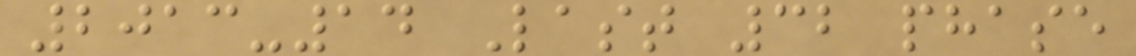2013-14 Last 32 phase
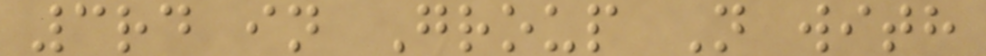3rd in Group N with
